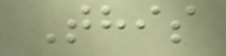This
